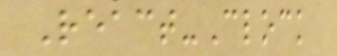React-Clock
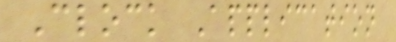Clock Application
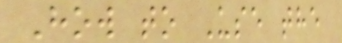How to Use the
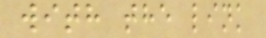with the link
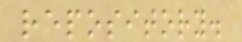repository.
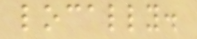locally.
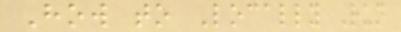How to Locally Run
